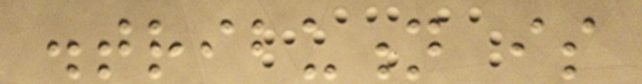distribution is
